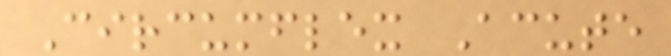Circumflex Acute
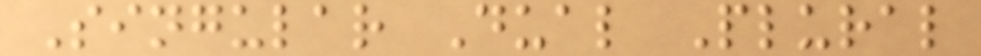Singular Dual Plural
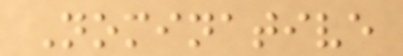Nominative
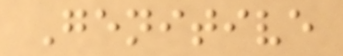Genitive
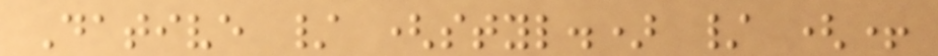Dative / (styl.) / (+
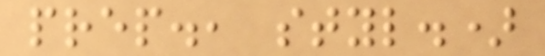prep., styl.)
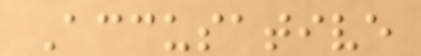Accusative
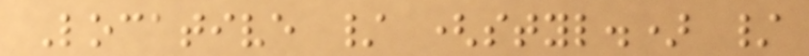Locative / (styl.) /
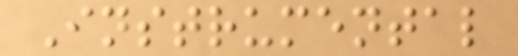Instrumental
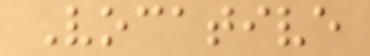Vocative
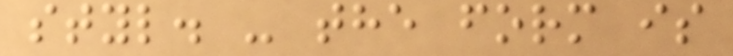styl. - the form is
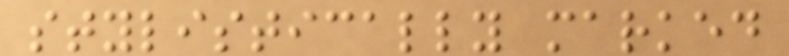stylistically marked
